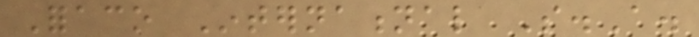Foraco International S.A.
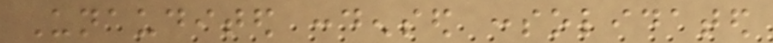Unaudited condensed consolidated
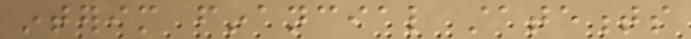interim financial statements
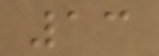13
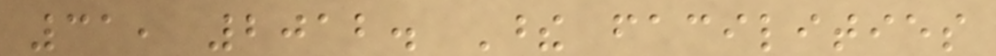31, 2012. These facilities
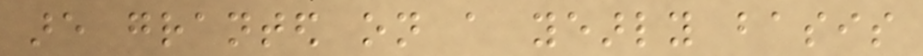are granted on a yearly basis
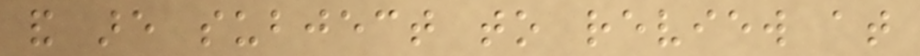and are subject to review at
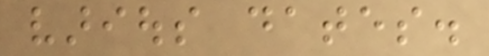various dates.
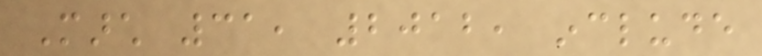March 31, 2012, include
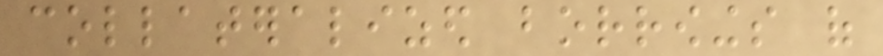collateralized borrowings of
